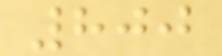800
